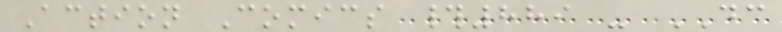Action Comics #889 - DC
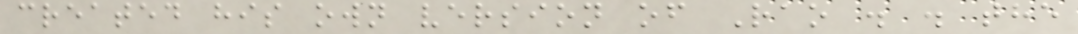created his own version of Rao . . the
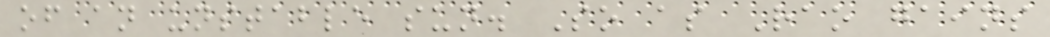of an unstable sun. So as Rao gains
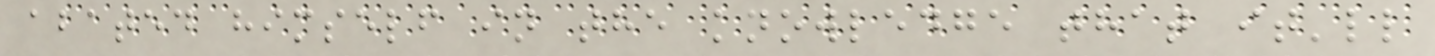abated himself in the knowledge that it'll
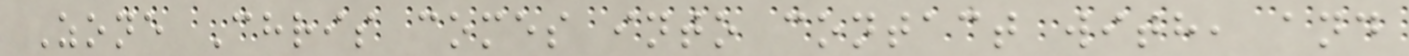Zone Chris comes into contact with, and
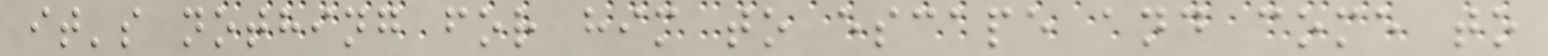it's nothing for him to escape and come to
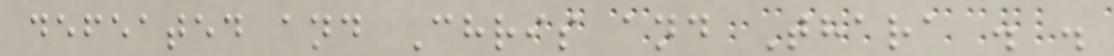defeated and Chris and Thara . .
